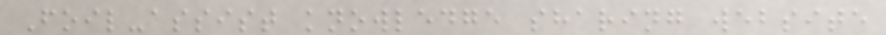Foil-assist knowledge sharing website
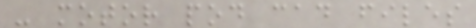- motor pod cad files
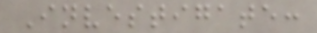Investigate:
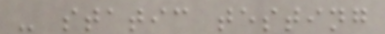- static testing
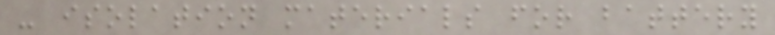- isolation materials for battery
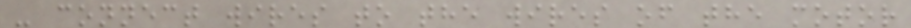- connect wires to the wires of the motor
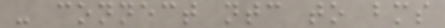- connect ntc to bms
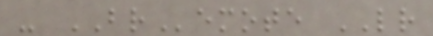- BRemote LR
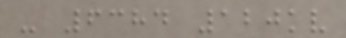- 6384 120kv
